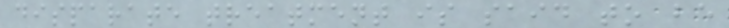disparate treatment is said to be
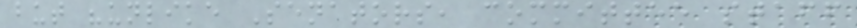but "unlike Senators, committee staff
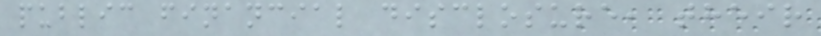public financial disclosure, their
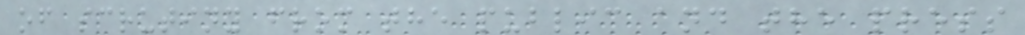of scrutiny from the public and the press
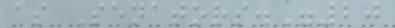as Senators."20
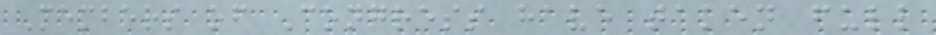Members of Congress have taken full
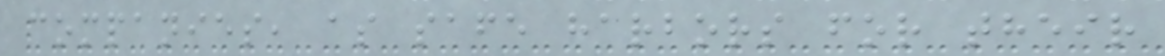companies, as safe harbors for their
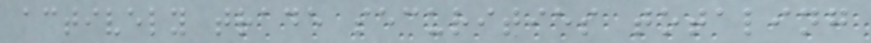actively trade securities totaling
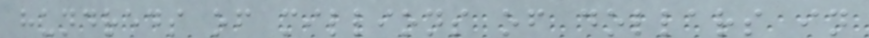hundreds of millions of dollars in
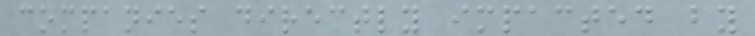companies directly impacted by
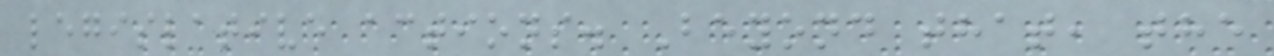legislative actions. Beyond that, the
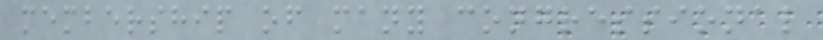membership of many congressional
